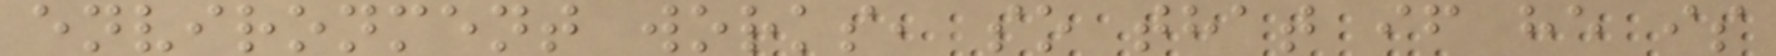environment works, so that if he is
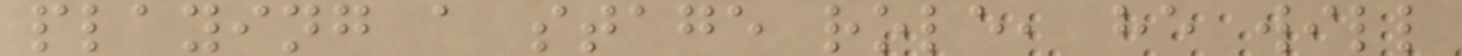playing a stage role, he will
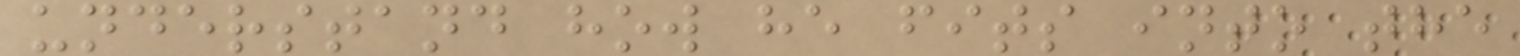understand how he fits into the
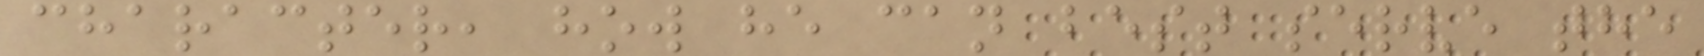character, how he can best serve the
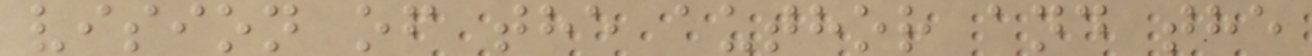vision of the author and the
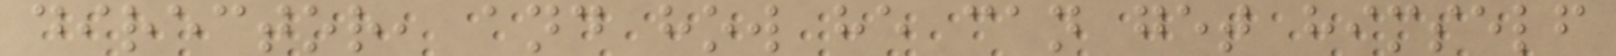director, and how he can get himself
